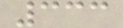333
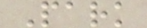Park
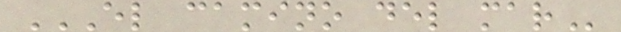EL CAMINO DEL MAR
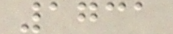1731
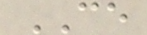CE
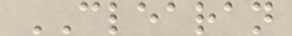CLEARAN
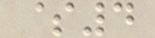$4
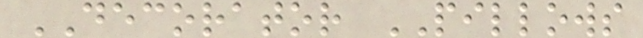DECORATOR PILLOWS
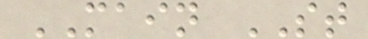MAIN ST
